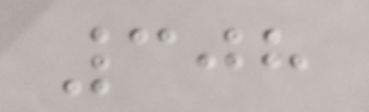308
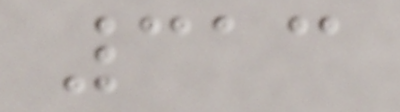313
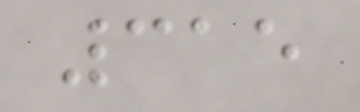315
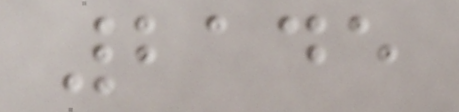2145
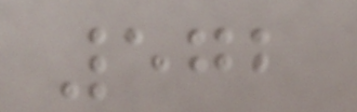572
